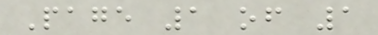Page 1 of 1
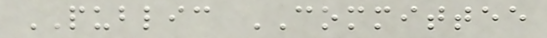PUBLIC COMMITTEE
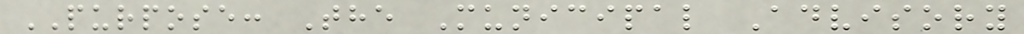PURPOSE: The Municipal Advisory
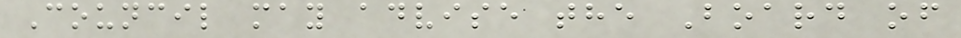Council may advise the Board of
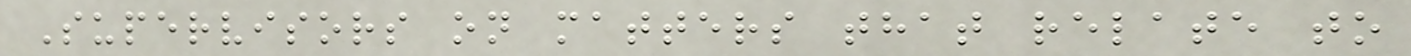Supervisors on matters that relate to
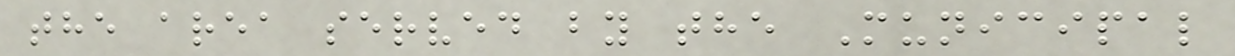the area served by the Municipal
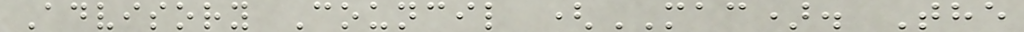Advisory Council (MAC). The
